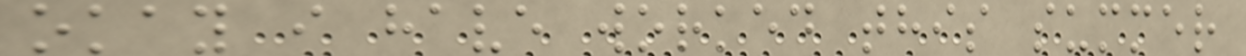okay i have worked this summer
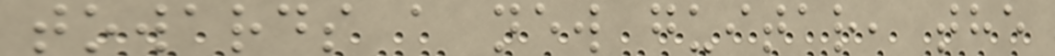towards a new guitar, the
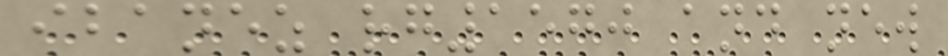ibanez rg1570 and new
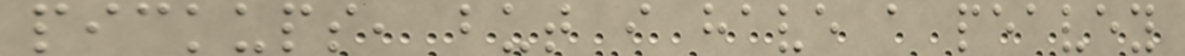pickups, but i have a peavey
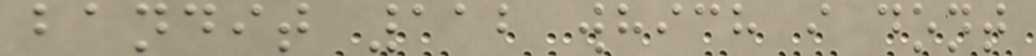bandit 112 which i dont
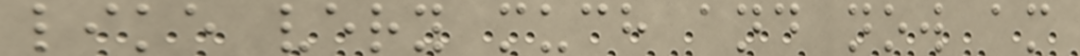like very much and now am
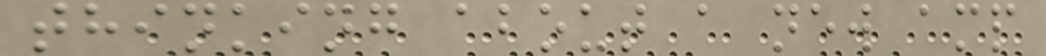thinking about a new amp
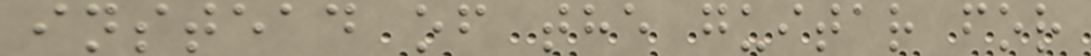instead of the guitar for
